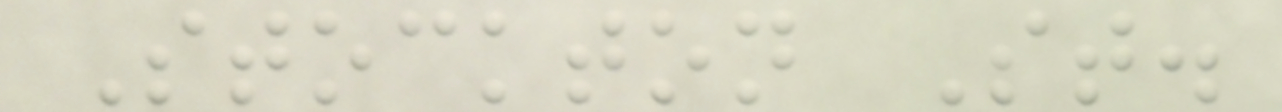Stockton St.
